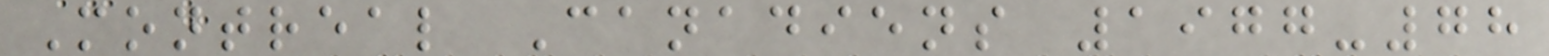Montreal Canadiens 1977-78
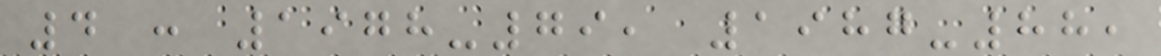4 : 1978-79, 1987-88,
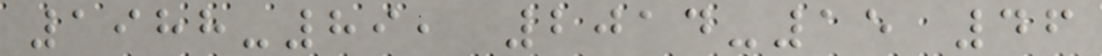1988-89, 2014-15 46
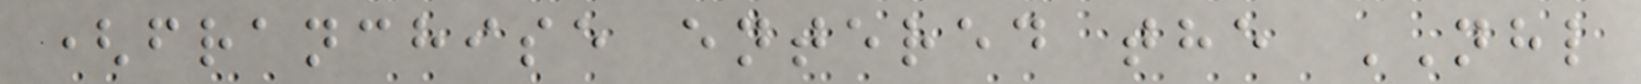(franchise entered the NHL
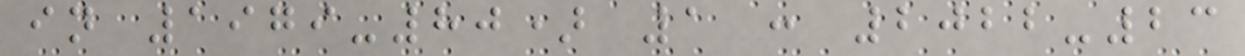in 1979-80) 1 : 2022-23
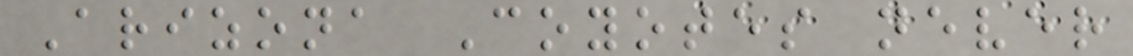Arizona Coyotes never
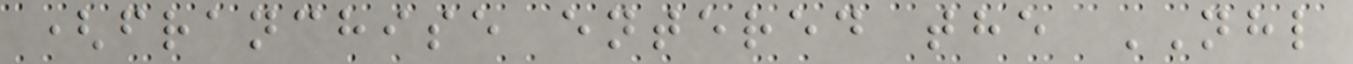(franchise entered the NHL
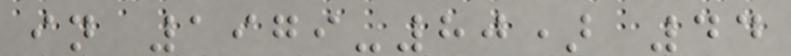in 1979-80) 44
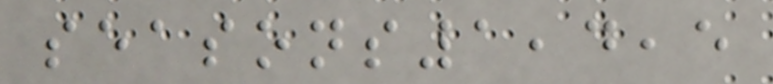seasons1,4,5
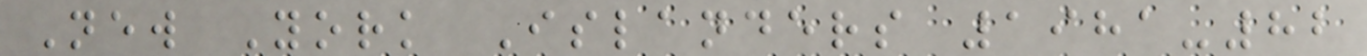New York Islanders 1981-82
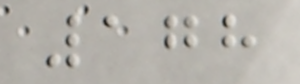178
